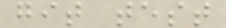git test
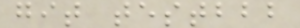git testbbb
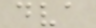dva
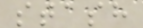stash
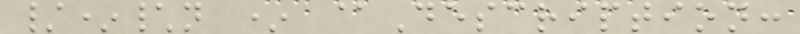/*\n * @Description:
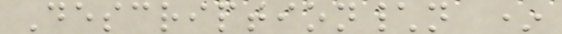Description\n *
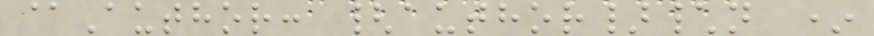@Author: {author}\n *
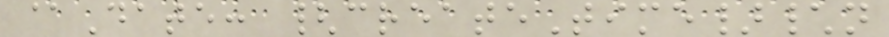@Date: {createTime}\n
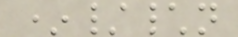*/\n
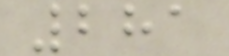281
